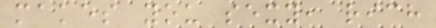makes you sexy, rich
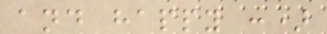and happy :)
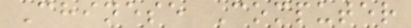Chinese Computer
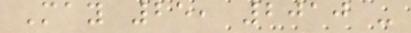May 25, 2010 -
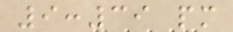9:39 pm
